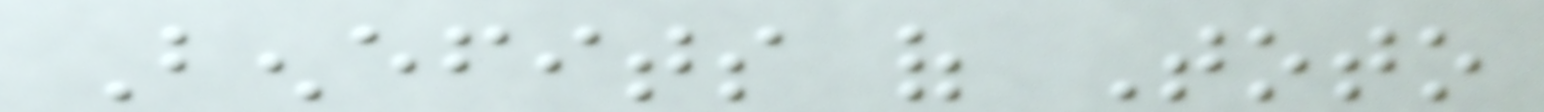Benefits of Toto
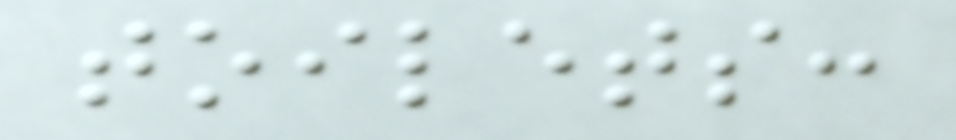toilets:
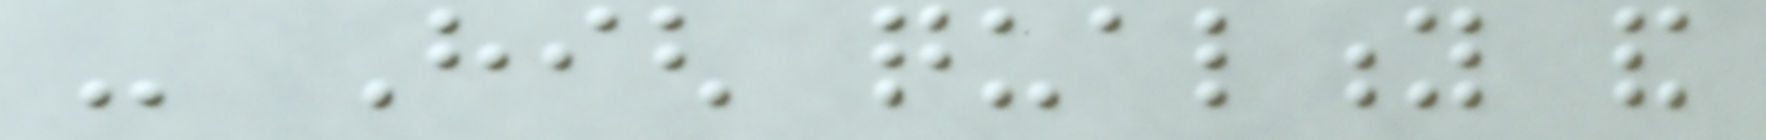- High quality and
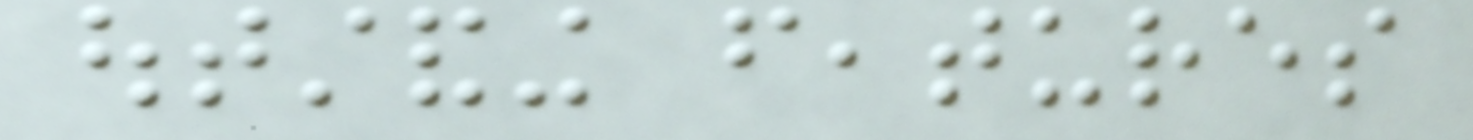outstanding features
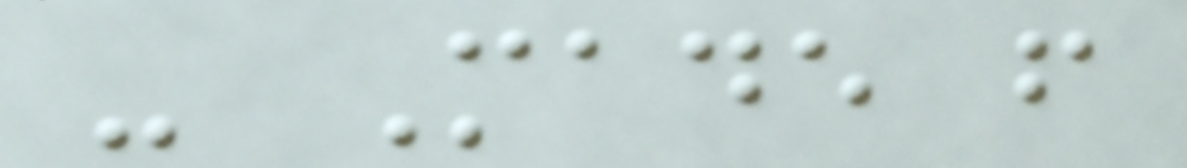- Made from
